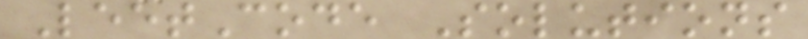LeetCode Solutions
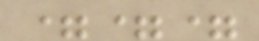===
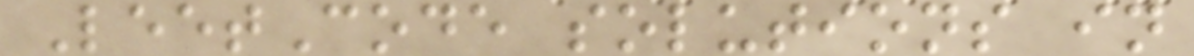LeetCode solutions in
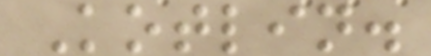Kotlin.
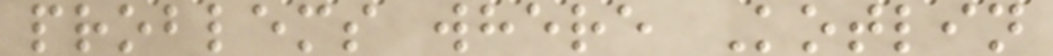problems where Kotlin
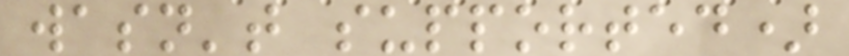wasn't supported)
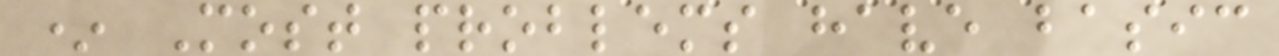* Most problems have basic
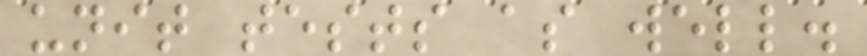unit tests as well.
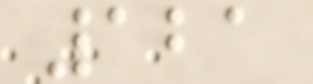121
